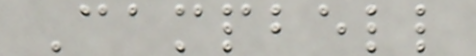Campbell
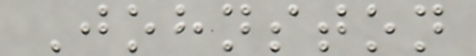Johnston
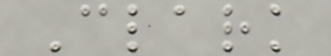Clark
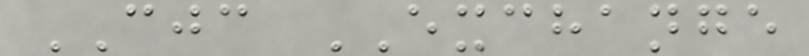CJC EXCHANGE
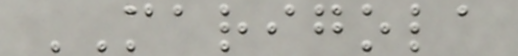MARIGOLA
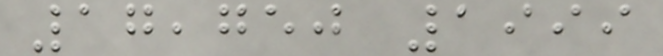17,750 1999
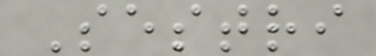Sestri
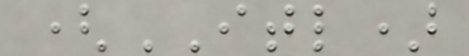(ITL)
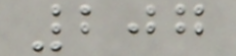207
